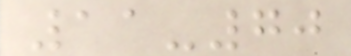11-70
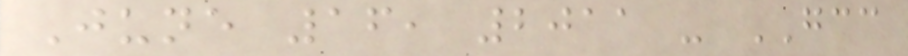June 16, 2011 - GCC
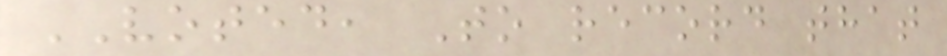VOTED, To record that
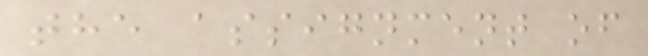the assignment of
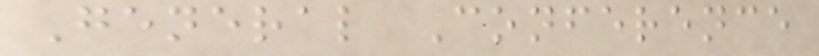General Conference
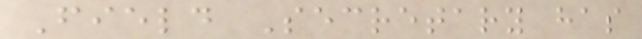Field Secretary has
